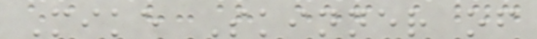Mike Skinner of
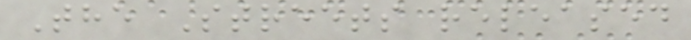The Streets released
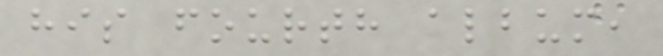his fourth album,
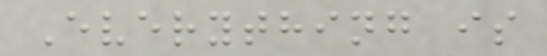Everything is
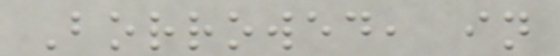Borrowed, in
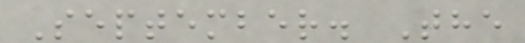September. The
